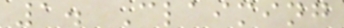1. Claiming
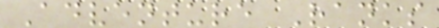Adventure Ranks
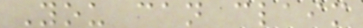You can claim
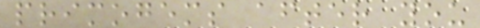primogems after you
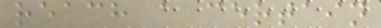reach a certain
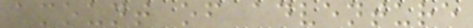amount of adventure
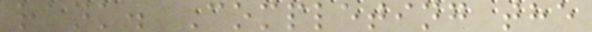rank. Completing the
